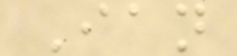Ian
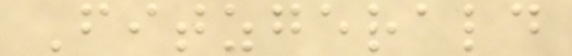Fitzgerald
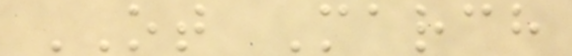OT March
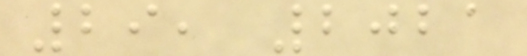29, 2021
